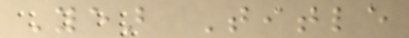Year Title
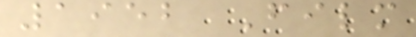1952 Film
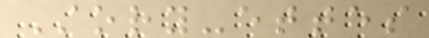Story-ettes
